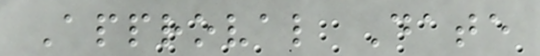Approval Date
